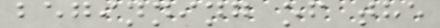beginning of the
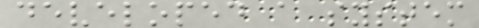developed a system
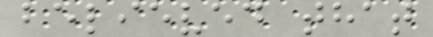believed that
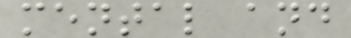mental and
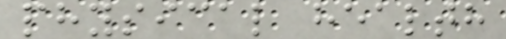physical health
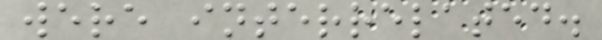were interrelated.
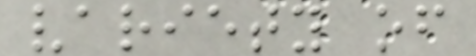variety of
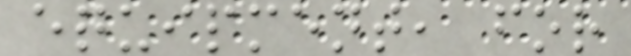equipment, for
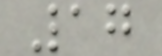17
